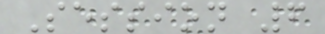Session 6
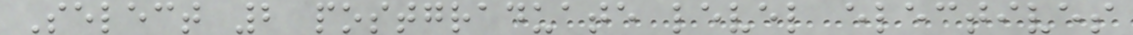Select 2 postgraduate level electives
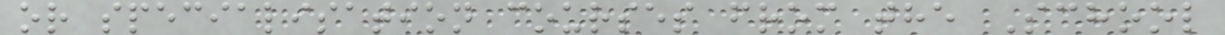or specialisation courses from the School
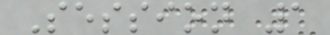Session 1
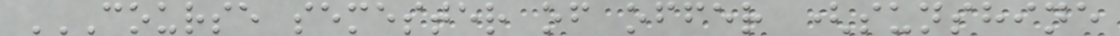COURSE SEMESTER OF OFFER (SUNSHINE
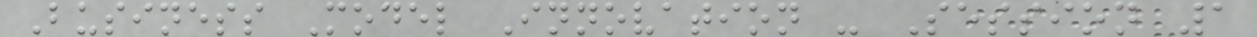Business Model Innovation - Session 1
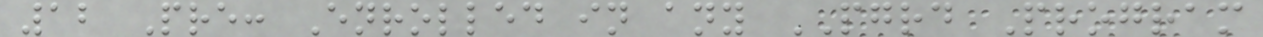12 Pre: Enrolled in any PGRD Program
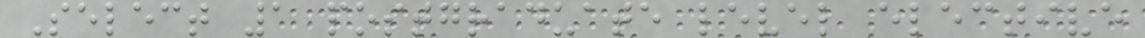Select 1 postgraduate level elective
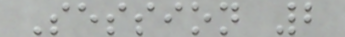Session 2
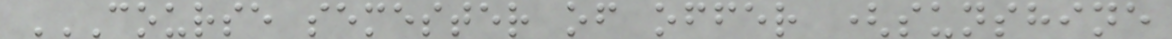COURSE SEMESTER OF OFFER (SUNSHINE
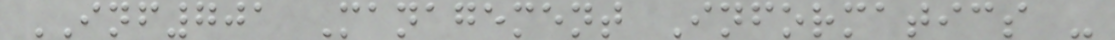INF701 Management Informatics -
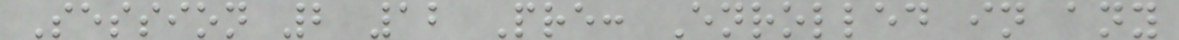Session 2 12 Pre: Enrolled in any
